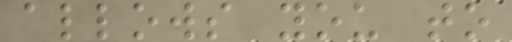allows you to
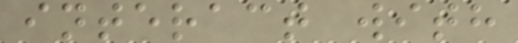interact with
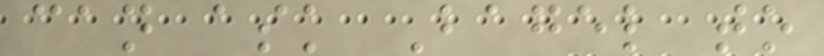can ask Bagel to
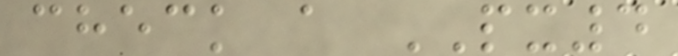check a PX4
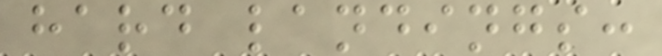hard landings:
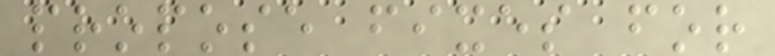propose fixes for
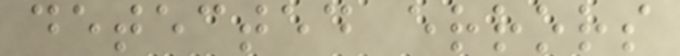detected errors
